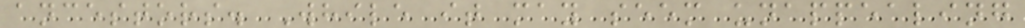ancestors. While it may seem unappealing
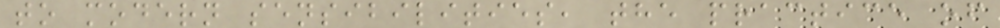to modern sensibilities, the practice of
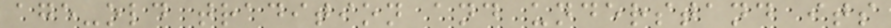age-old tradition and understand its
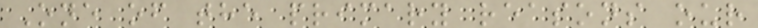One of the primary reasons our
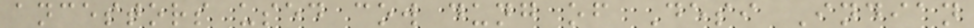ancestors used cow dung of Desi Indian
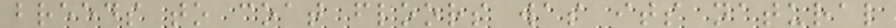breeds to coat floors was its natural
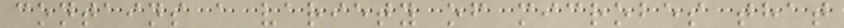contains a variety of microbes that
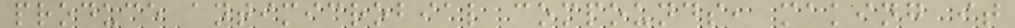produce antimicrobial compounds, making it
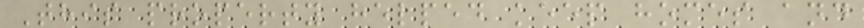This property helped keep homes and
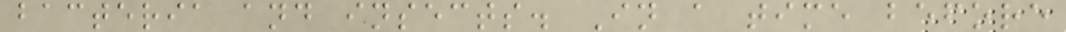bacteria and insects. In a time before
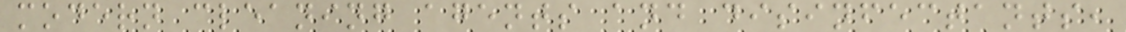modern cleaning agents and disinfectants,
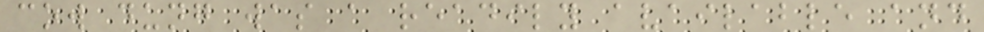cow dung was a readily available and
